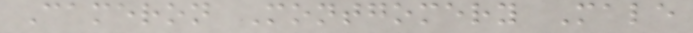Cameron Montgomery Male
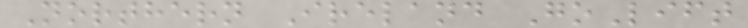Northern Ireland GoLift
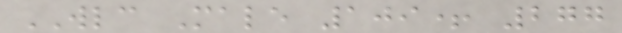WLC Male 109+ 277
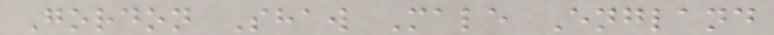Gordon Shaw Male England
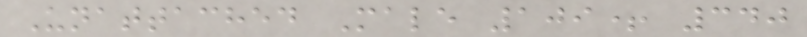Unattached Male 109+ 340
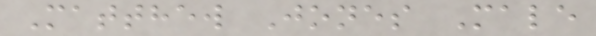Matthew Jones Male
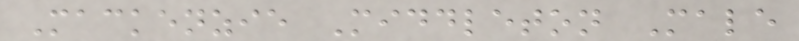Mackenzie Middleton Male
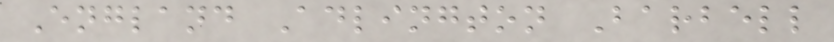England Adlington Barbell
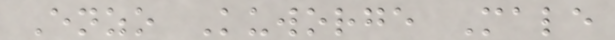Enzo Kuworge Male
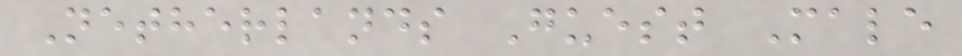Netherlands Guest Male
